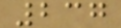237
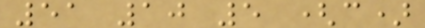51 10 5 (c)
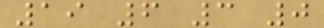19 6 3 0
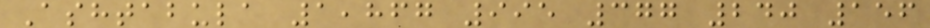Ashtabula 1,867 995 377 240 156
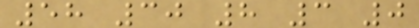58 30 8 3 0
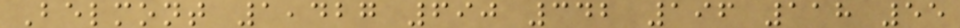Belmont 1,427 690 342 196 118 55
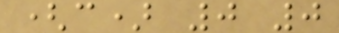(c) 0 0
